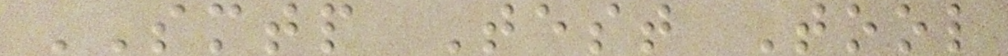SMTP Test Tool
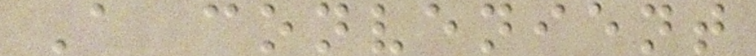A convenient
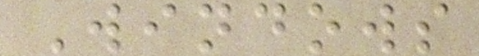Windows
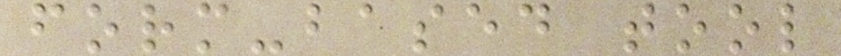form-based tool
